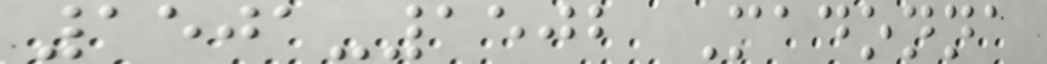1501-1502 Madonna
